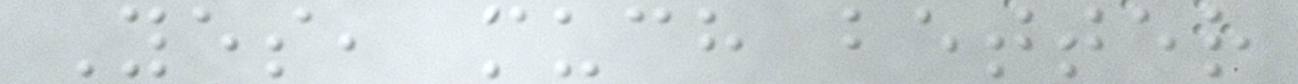Yes, much better
